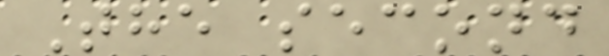The second
